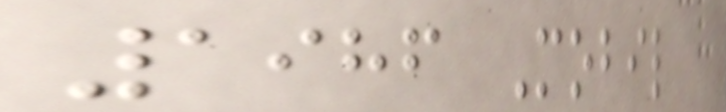1986 Mobil
